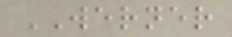WERNER
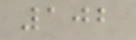102
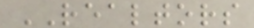REALTORS
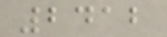2412
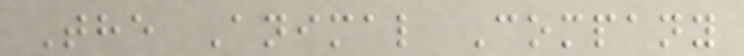The Animal Company
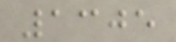1305
